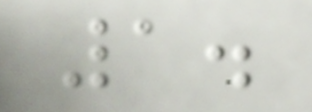1.
